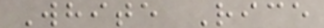White Rice
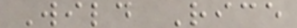Wild Rice
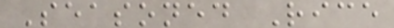Seasoned Rice
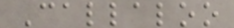Callaloo
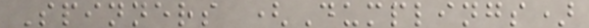Spinners (Dumplings)
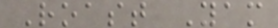Roast Yam
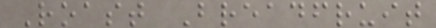Roast Breadfruit
